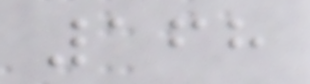168
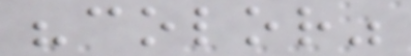"color"
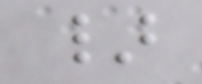}
